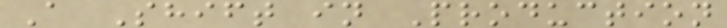A Shift in Production
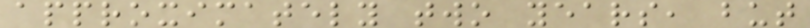approximately two years, but
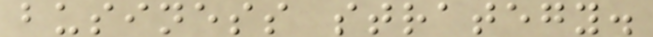business strategy.
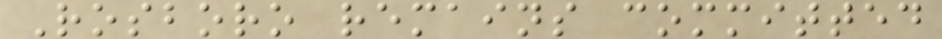Rosboro remains committed
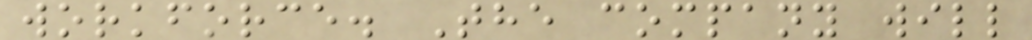workforce. The company will
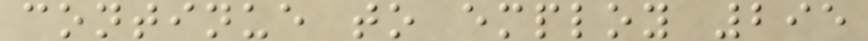continue to employ 295
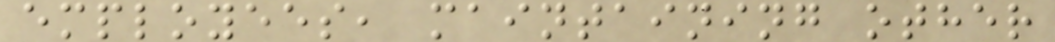employees, maintaining other
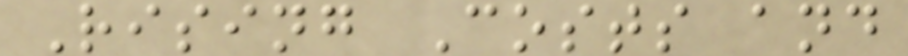Rising Costs and
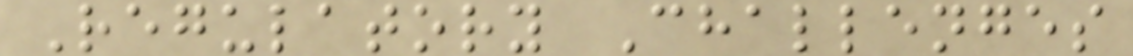Regulatory Challenges
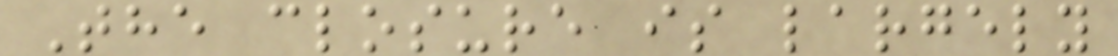The closure is largely
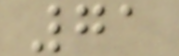71
